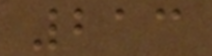213
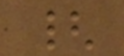{
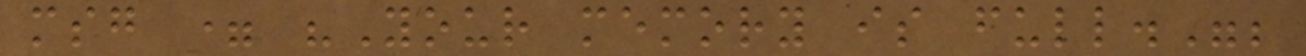msg = "Your memory is full.";
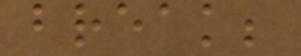break;
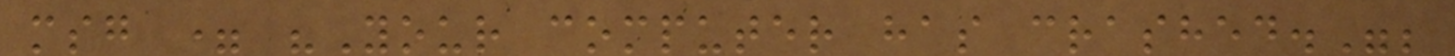msg = "Your computer has crashed.";
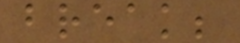break;
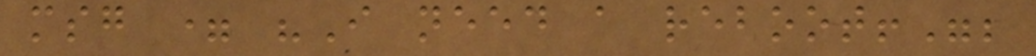msg = "I need a reboot!";
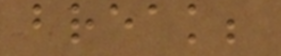break;
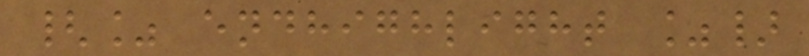{% endhighlight %}
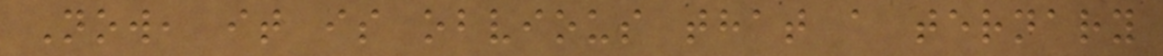Now, it is obvious that a ternary
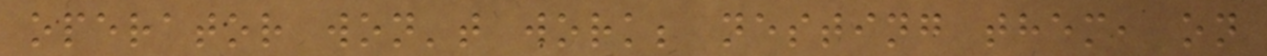operator won't work; nesting them, on
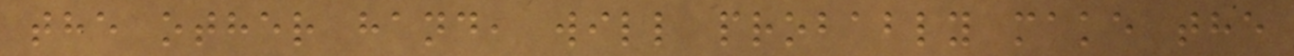the other hand, will probably make the
